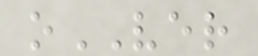oVER
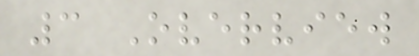3 Overview
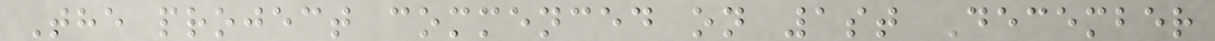The project commenced on 1st December
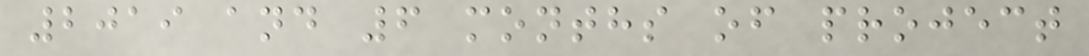2019 and 6 months of project
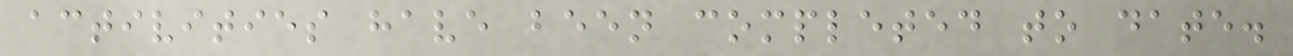activities have been completed to date.
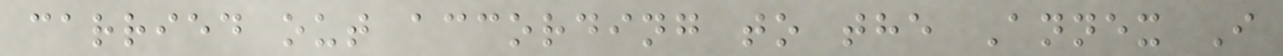carried out according to the Annex I
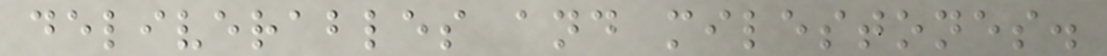deliverables and milestones.
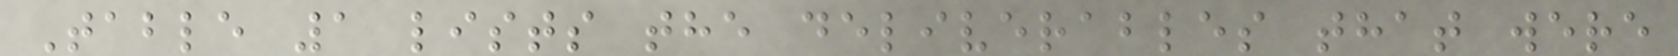Table 1 lists the deliverables that were
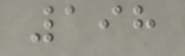198
